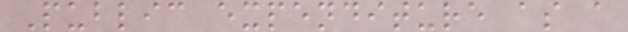Public expenditure as a
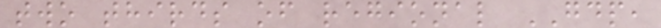two thirds of regional GDP,
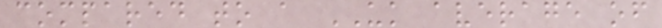compared to a UK average of
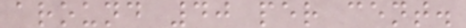around 40 per cent.
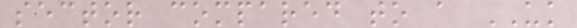sector compared to a UK
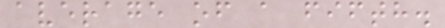average of a fifth.
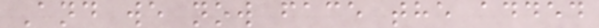And we now face the added
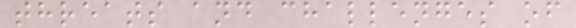threats and challenges of
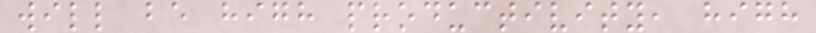will be high productivity, high
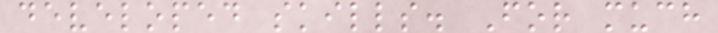developed skills. For much
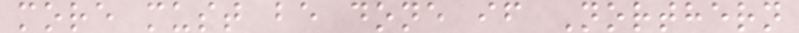more must be done if Northern
